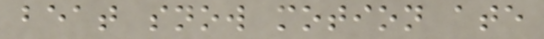beat snow motion ate
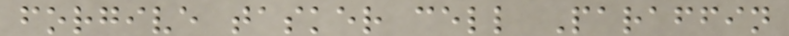forgive tasker cell Paraffin
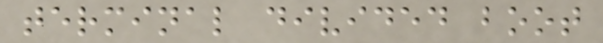terminal divided boot
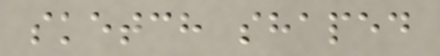sketch shaped
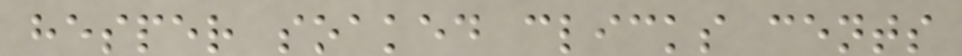hesper soaked clicks cents
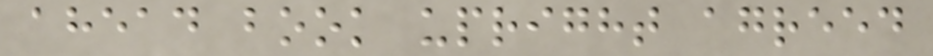ahead book upright agreed
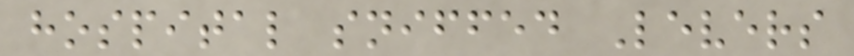hospital sniffed Levers
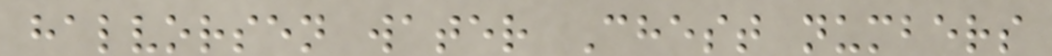halvorsen water Chest numbers
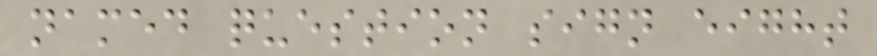named question sign eight
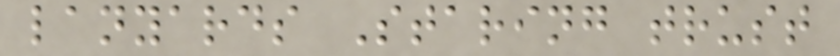lanyards Staring trust
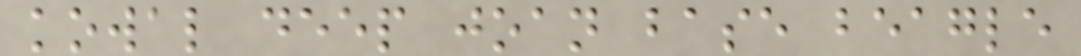kowal deep joan base beagle
